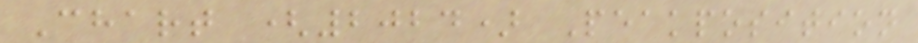Chart (2024) Peakposition
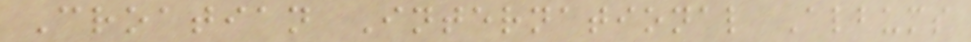Croatian International Albums
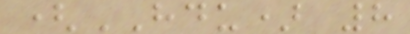(HDU) 8
